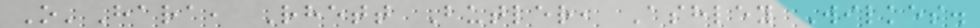O'Hara, Rhett Butler, Ashley Wilkes.
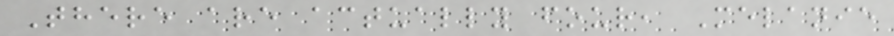There are actually four, Melanie
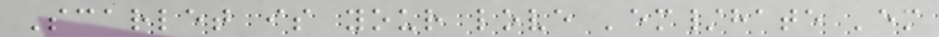Scarlet is your love 'em/hate 'em
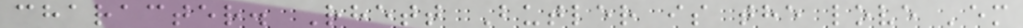character. Rhett Butler is the love 'em
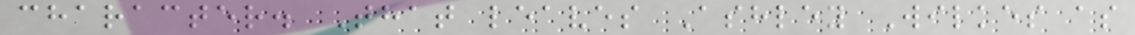character. That leaves Ashley Wilkes as
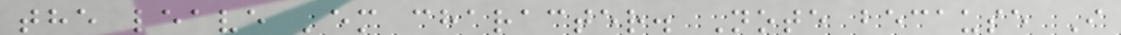the leave 'em character. Note because I
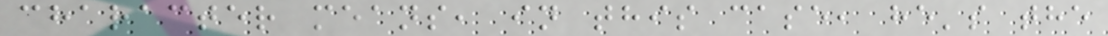character means, in this case, he's the
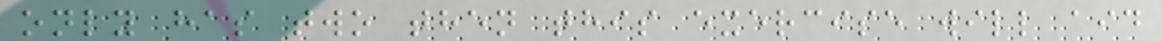only has two then this exercise will aid
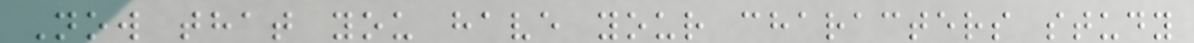Now that you have your characters study
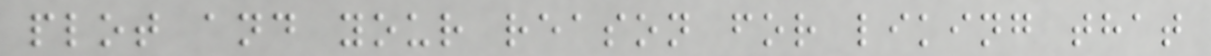plot and your reason for liking that
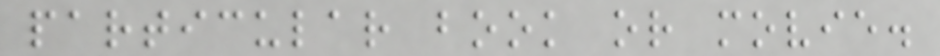particular book or movie.
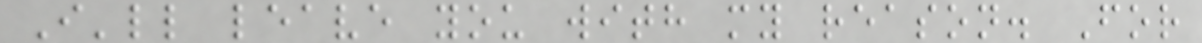I'll leave you with my reason. For
